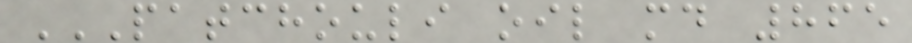PATCHOULI OIL MD 865
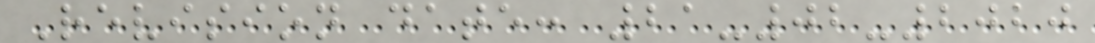Revision date: 21-02-2020
